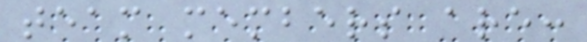team members are:
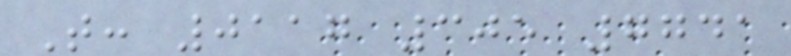T: 0117 305 7741
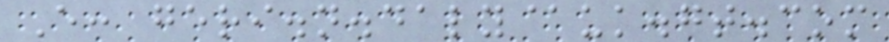E: geri.n.daly@uk.gt.com
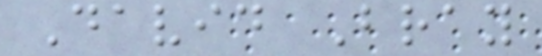David Bray
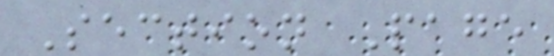Section Page
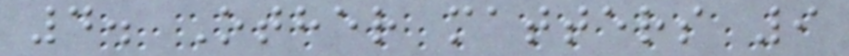4. Other matters 9
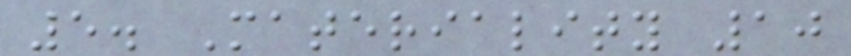5. Materiality 10
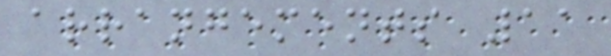arrangements 11
